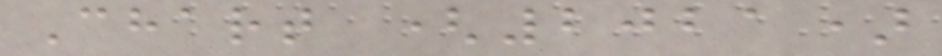Chart (2021)
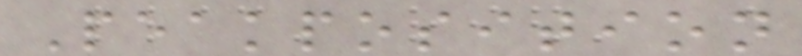Peakposition
